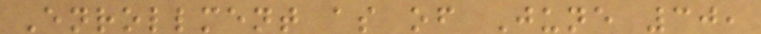Enrollment as of June 30,
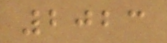2023
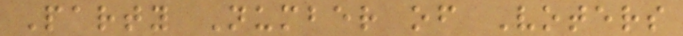Party Number of Voters
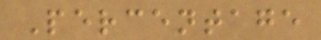Percentage
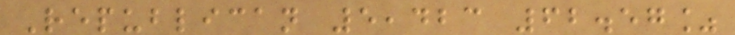Republican 5,423 62.57%
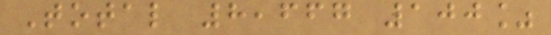Total 8,667 100%
